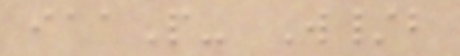iaaP- W/b
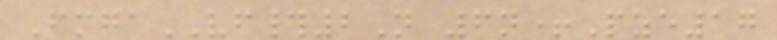FmgaVF#2N 6n+Pze17
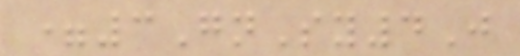=3GnSy4J
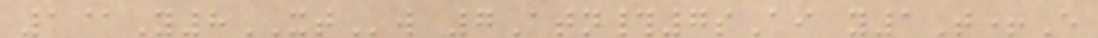1@Y8XTw 7Atn#7sAi y1T+E
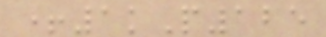+1kP125
